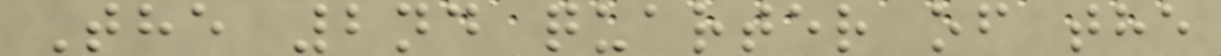The 2nd quarter of the
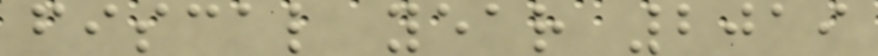fiscal year 2019
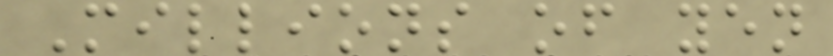Millions of yen
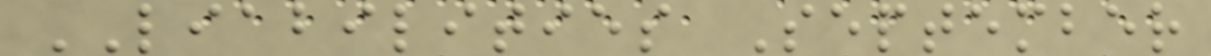LIABILITIES September
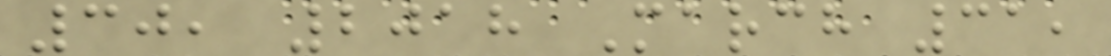30, 2018 March 31,
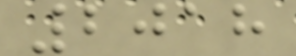2018
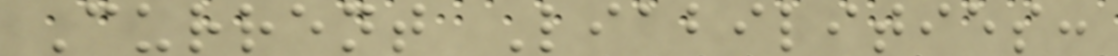Current Liabilities:
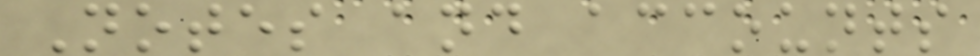Notes and accounts
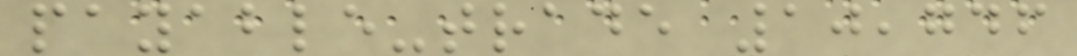payable-trade 10,746
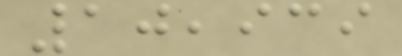10,939
